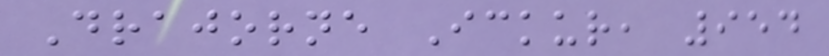Drajorne Ickur, 954
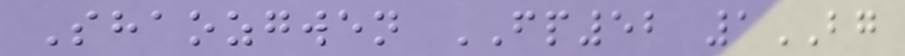Shaozgwen FP52 1BG
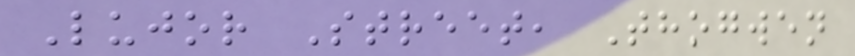Lujor Street, Thogwen
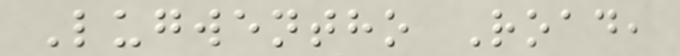Lugwentho Road,
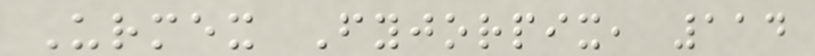Urmex Fyjorpix, 114
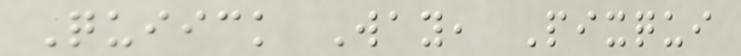Quiick Way, Pixqui
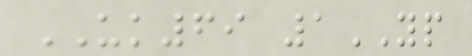UK69 1YP
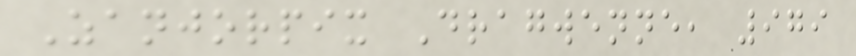Zanjorpix Dragwenne, 979
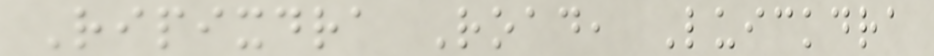Ripixdra Road, Luickdra
